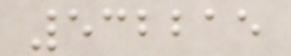532215
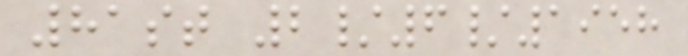81st 2/6/1958
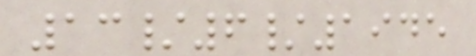13/6/1945
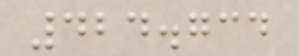424.734
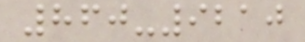860-9210
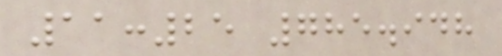11:25 785.948
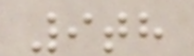9th
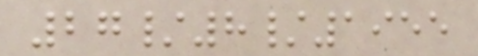27/8/1955
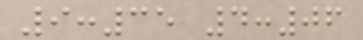9:35 4:06
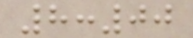8:00
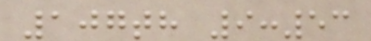107th 9:53
